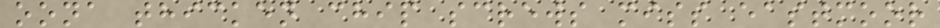oona thicken chip screws miss eastmoor
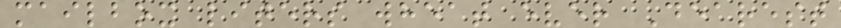mailbox liters wheat ever Dearest
